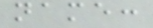name:
